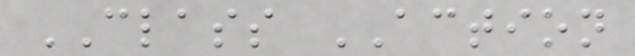CLASS ACTION
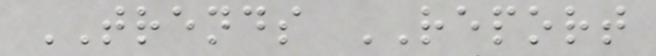TRENDS REPORT
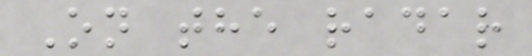On the radar
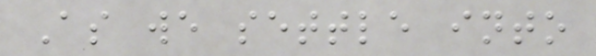As we settle into
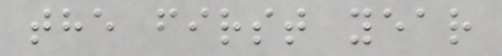the first year
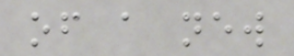of a new
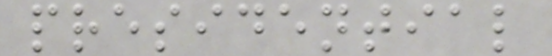presidential
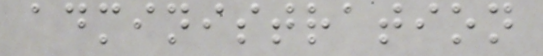administration
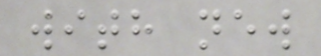with new
